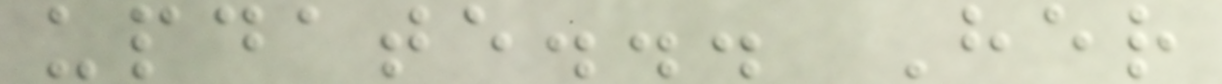update... Her
